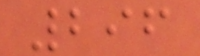296
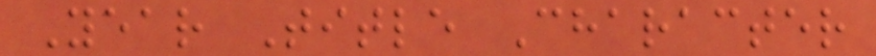Year Title Character
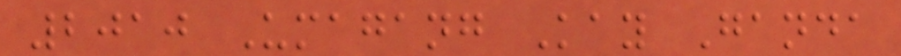2010 Umagang Kay Ganda
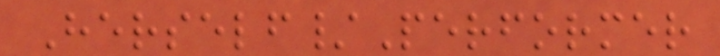Herself/Performer
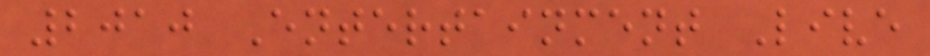2010 Entertainment Live
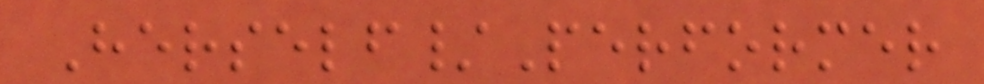Herself/Performer
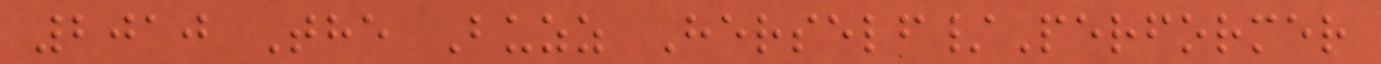2010 The Buzz Herself/Performer
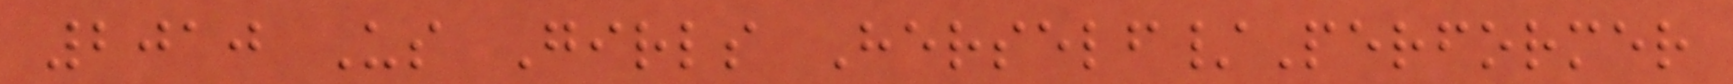2010 Us Girls Herself/Performer
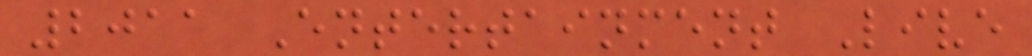2011 Entertainment Live
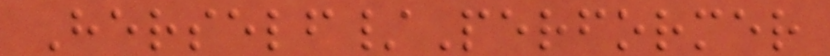Herself/Performer
